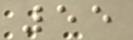55
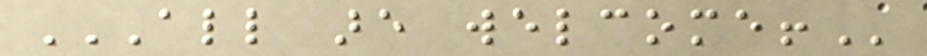ALL ARE WELCOME!
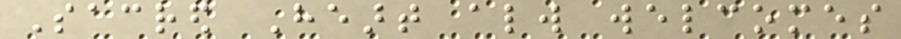Sacred Heart always welcomes
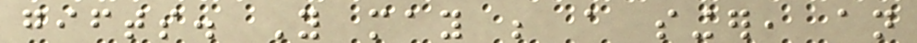gifts. You may be a singer, an
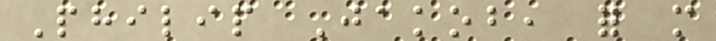Philip Jakob, for more
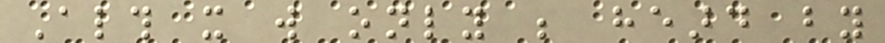Although it will only be heard by
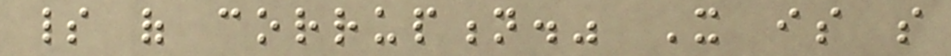spirit of corruption." It is so
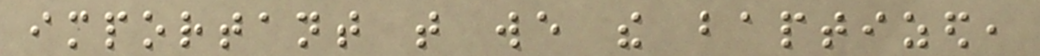important that we the baptized,
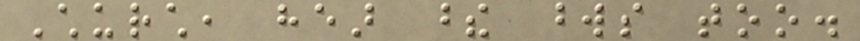Church, hear these words too.
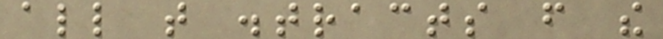all that distracts from the
